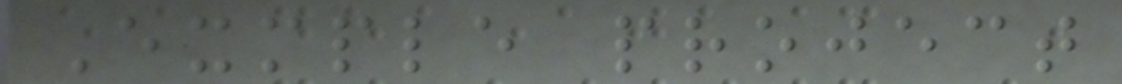Exmple project
